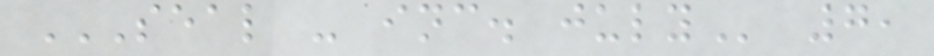SEAL - INC. JULY 7,
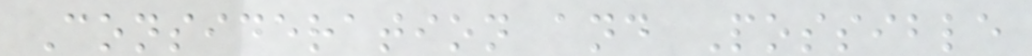Consideration and Possible
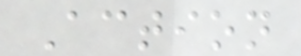Action
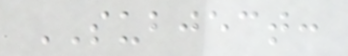SUBJECT:
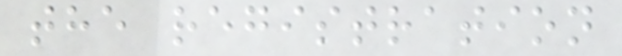the registration
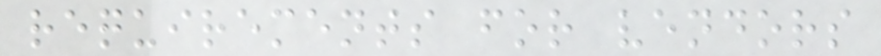requirements for vendors
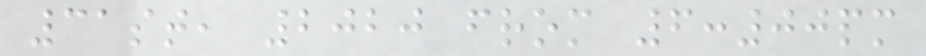31st, 2020 from 6:00pm
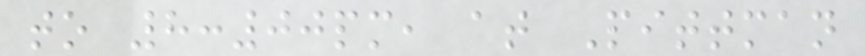to 8:00pm, at Pittman
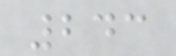243
